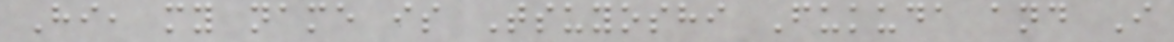Hi, my name is Tsuyoshi Fukuda and I
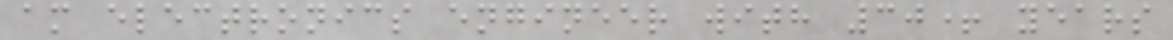am electronics engineer with 30+ years
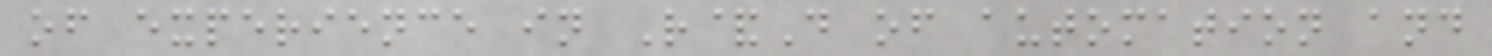of experience in R&D of automation and
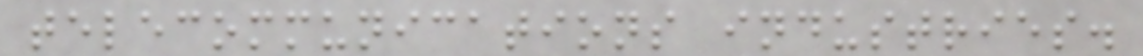telecommunications industries.
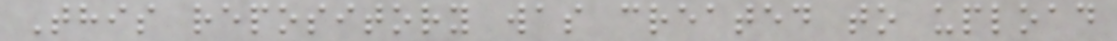This repository was created to upload
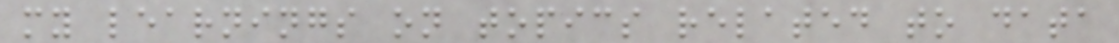my learnings on topics related to data
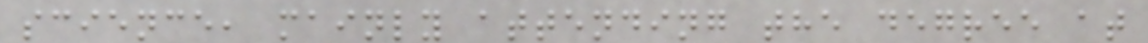science, mainly attending the degree at
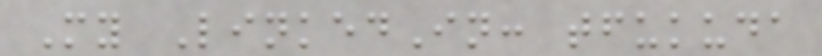My LinkedIn: tfukuda
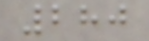280
